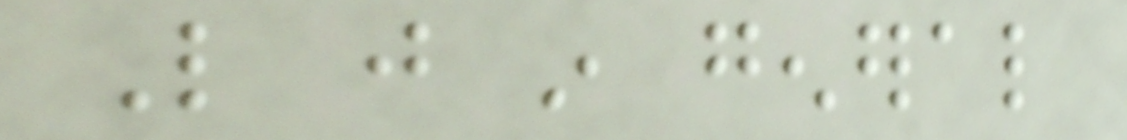Like just in general
